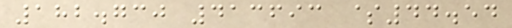182.730 413693 $44.54
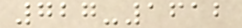727-1612
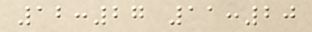12:27 11:20
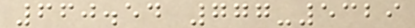660.54 777-5329
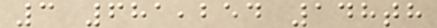3 681,254 148th
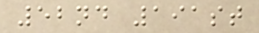52nd 191st
